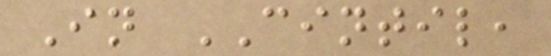In CINTIL,
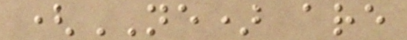(NE) are
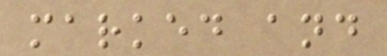marked and
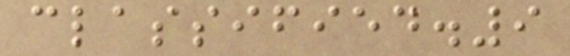classified.9
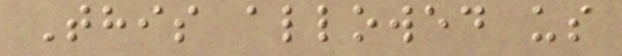This allowed us
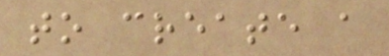to create a
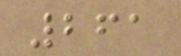261
